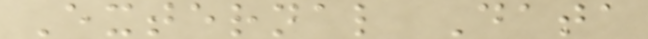External Data
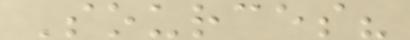Sources?
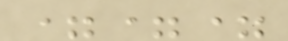===
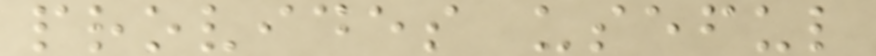provides useful
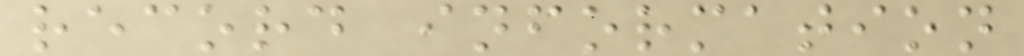record information
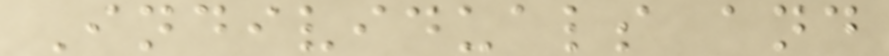Individuals and
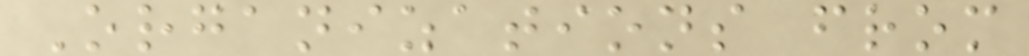Organizations from
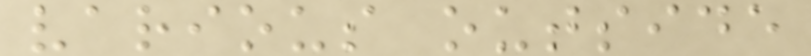various outside
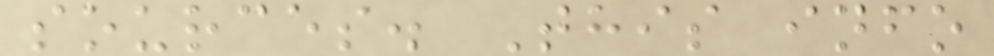sources. This info
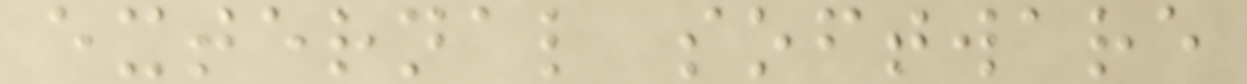external software
